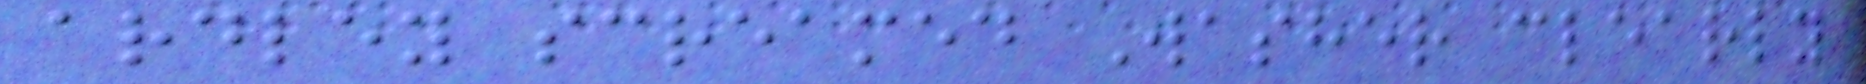ardley screamed Washer clearly
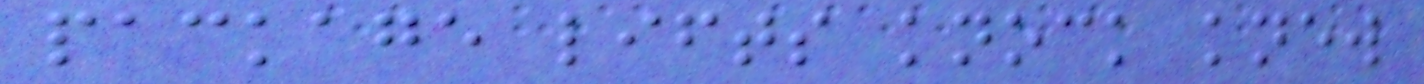package lifts knock knew
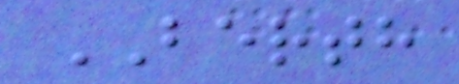BERTH
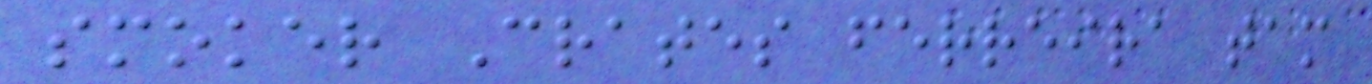smoker Crates ferreira tam
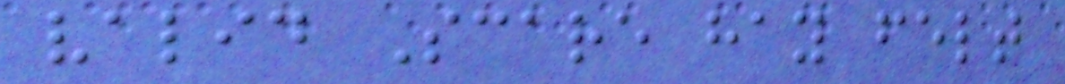valid Scare hay felt
